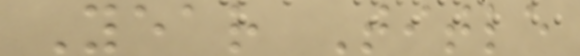Year Title
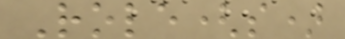Role(s)
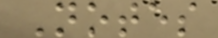Notes
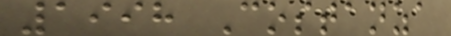1998 Costanza
